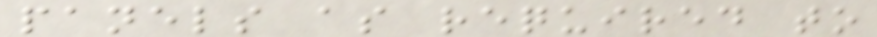panels as required to
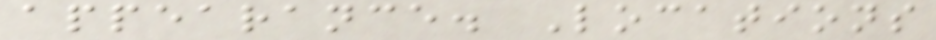appearance. Locations
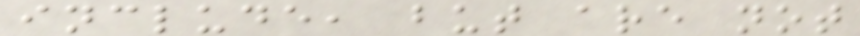include, but are not
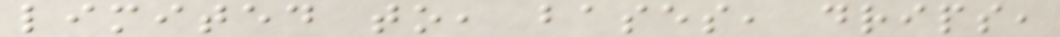limited to, bases, drips,
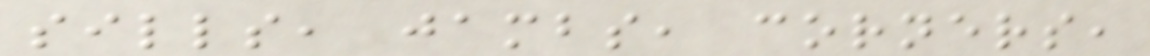sills, jambs, corners,
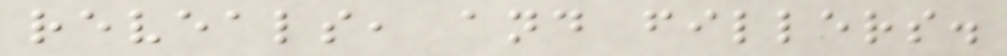reveals, and fillers.
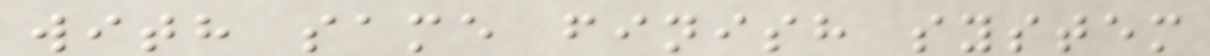with same finish system
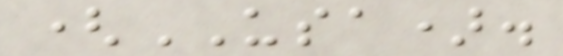(USA).
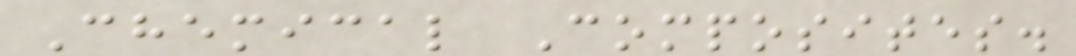Chemical Composites.
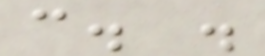c. .
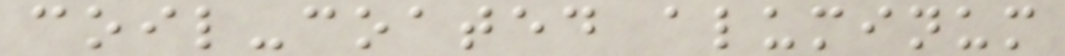coil-coated aluminum
